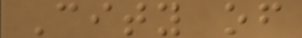City of
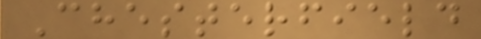Chesterfield
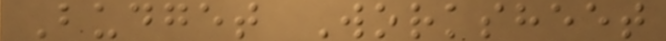Budget Worksheet
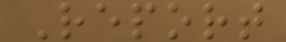Report
